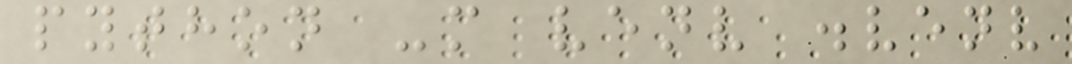python -m venv .venv
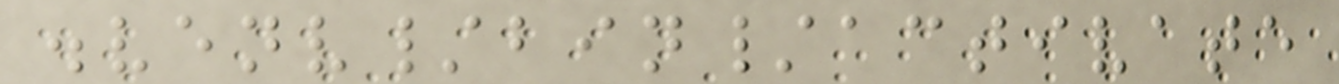.venv/bin/activate
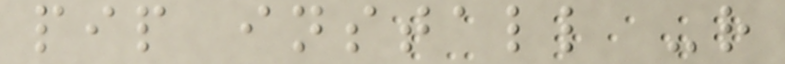pip install -r
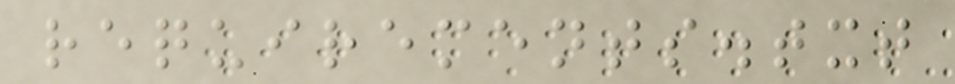requirements.txt
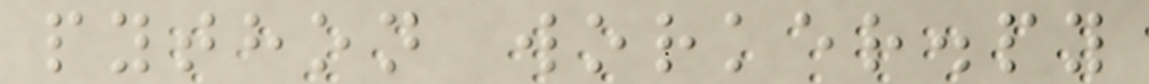python worker.py
